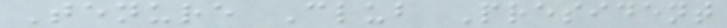Tenure Club President
